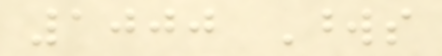1000 Words
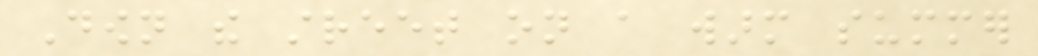Down the street on a warm summer
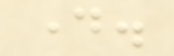day.
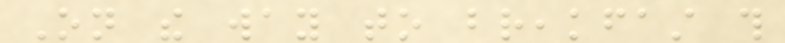On the way to breakfast this
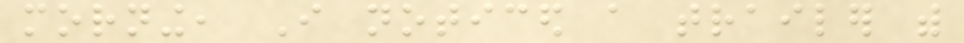morning, I noticed a trailer with
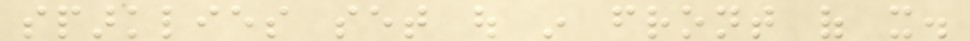sparklies set out in front of it.
